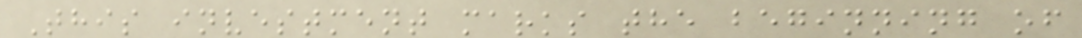This investment marks the beginning of
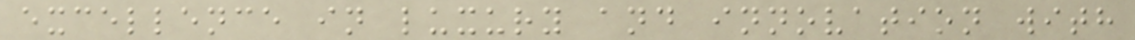excellence in luxury and innovation with
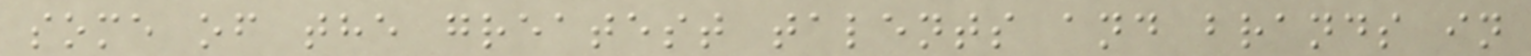some of the greatest talents and brands in
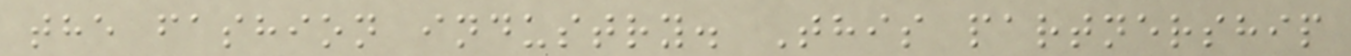the fashion industry. This partnership
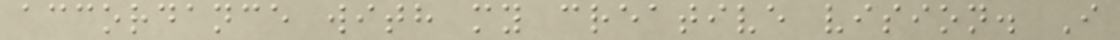accordance with my creative vision. I
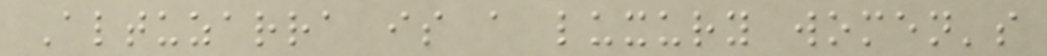Altuzarra is a luxury women's
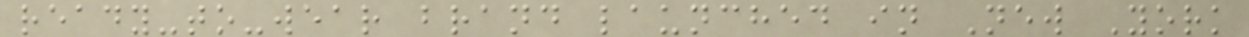ready-to-wear brand launched in New York
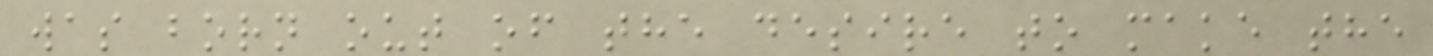was born out of the desire to make the
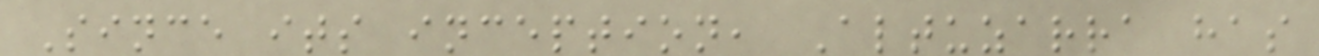Since its inception, Altuzarra has
